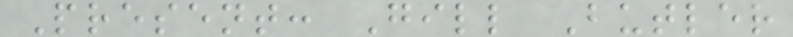Present: Gill Butler
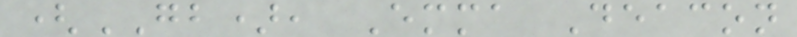(GB), Emma Deacon
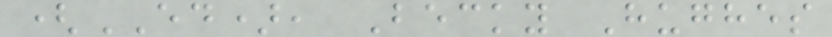(ED), Becky Hughes
